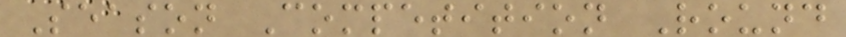Season Competition Round
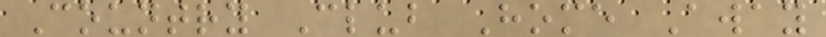Country Club Home Away
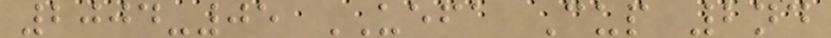2004-05 UEFA Cup 2nd
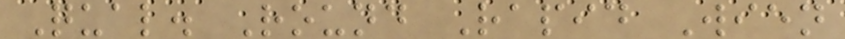Qual. Round Rapid Wien
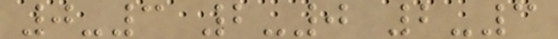0-3 2-0 2-3
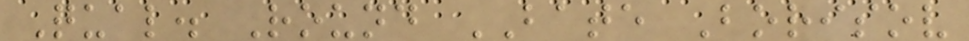Qual. Round BATE Borisov
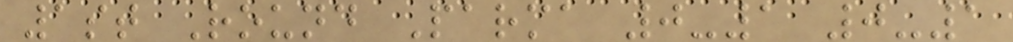1st Round Parma 0-1 0-1
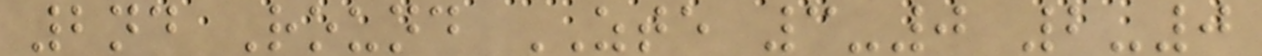2nd Round ZTE 3-0 2-0
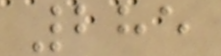285
